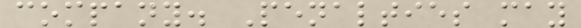company. Penalties may
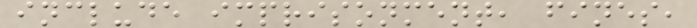include imprisonment, fines,
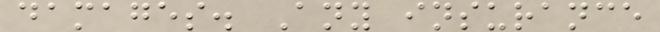damages. Any insurance
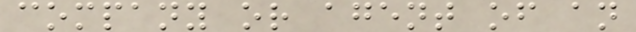company or agent of an
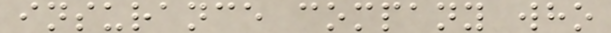insurance company who
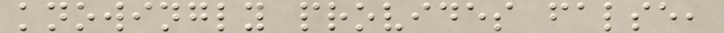knowingly provides false,
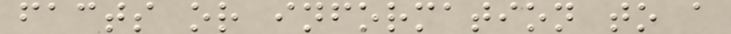facts or information to a
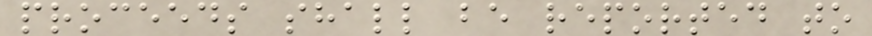proceeds shall be reported to
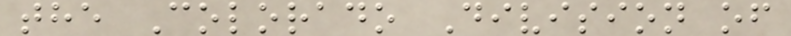the Colorado Division of
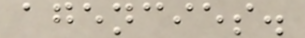agencies.
